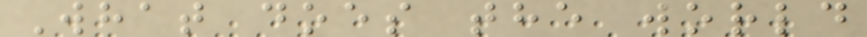What does the world
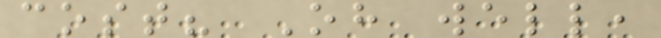cost? Oh well,
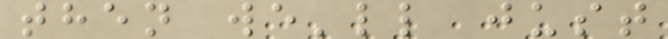then we'll just
